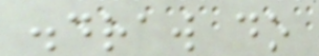.draw do
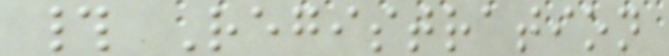# Registration
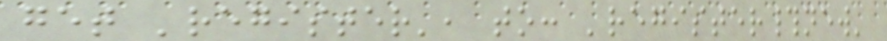get 'register', to: 'register#new'
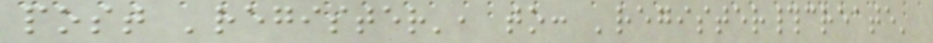post 'register', to: 'register#create'
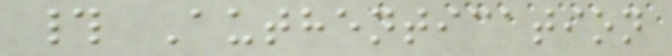# Authentication
